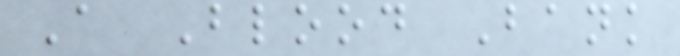A Blood Bank
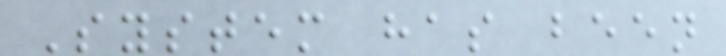System has been
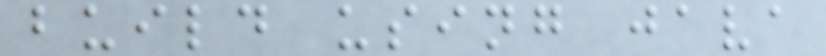build using java
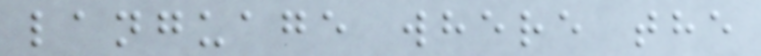language where the
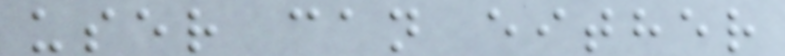user can either
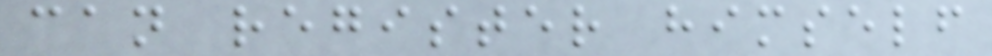can register himself
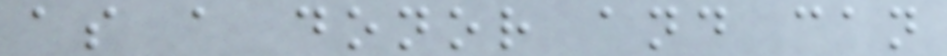as a donor and can
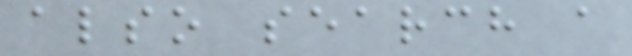also search a
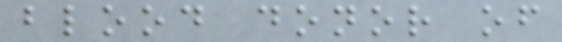blood donor of
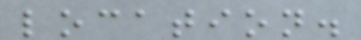location.
